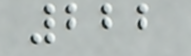222
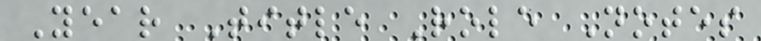Year Title Role Notes
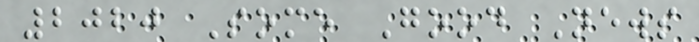2020 Some Good News
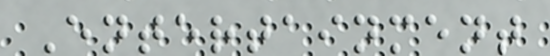Entertainment
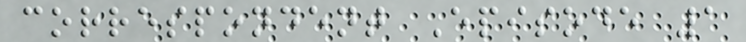correspondent Episode 1
